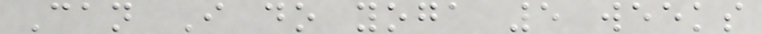Can I do yoga 5 weeks
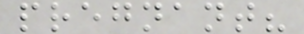pregnant?
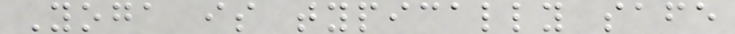Yoga is typically safe
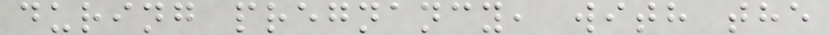during pregnancy, with the
